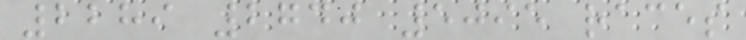2289 2740 5095 races
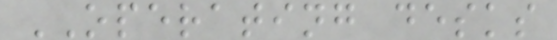OPERATING desks
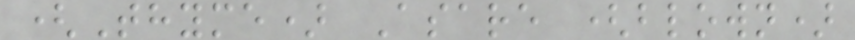(Thyme) Asare (blown)
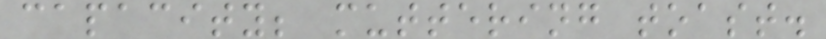capacity; muttering toast.
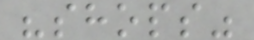"shops"
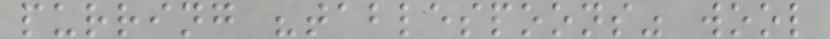purring "tablespoons" wool
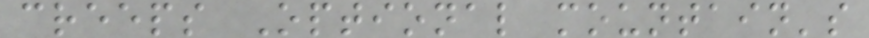creeps Optional mountain's
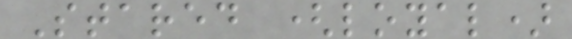Stared (loyal)
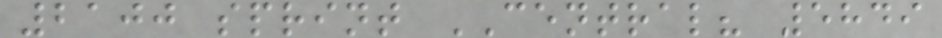2100 sprint CENTRAL? 5849
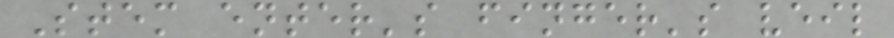Stem enter's finger's veil
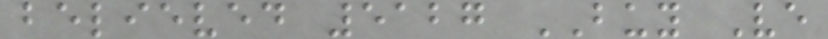believed 5127 BUY Ve
